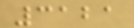3121
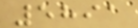5891
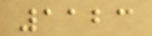1123
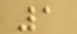1
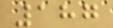187
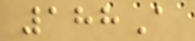188A
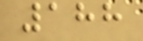188
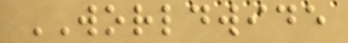WORLDWIDE
